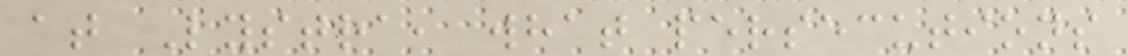at Lystra, what persecutions
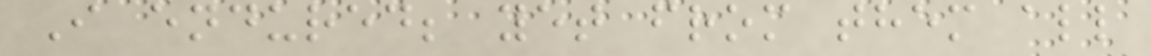I endured; yet from them all
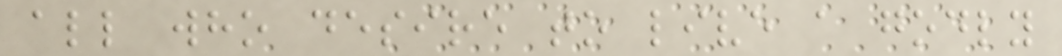all who desire to live a godly
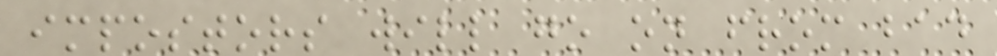impostors will go on from bad
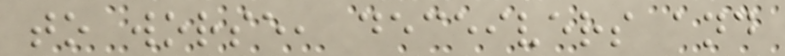to worse, deceivers and
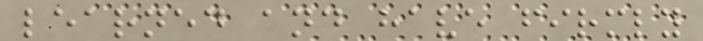learned and have firmly
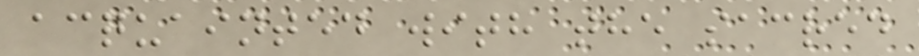acquainted with the sacred
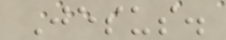Jesus.
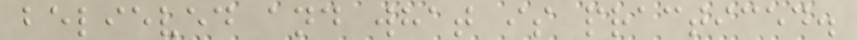believed and what is practiced.
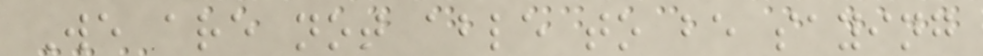We are not able to be saying
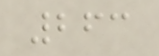263
